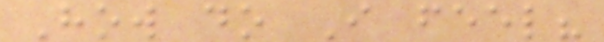How do I feel?
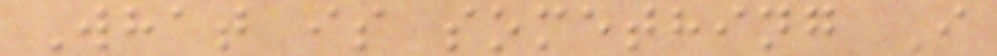What is something I
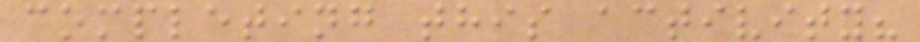completing this activity?
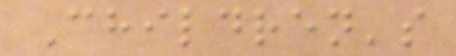Children's
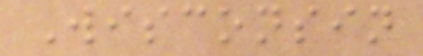Wisconsin
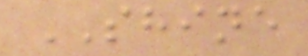SHINE
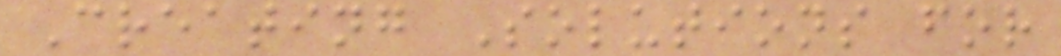Creating Solutions for
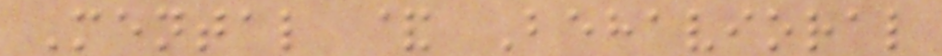Mental & Behavioral
